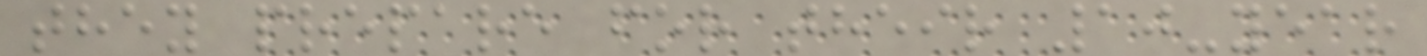they prepare for their 10-year
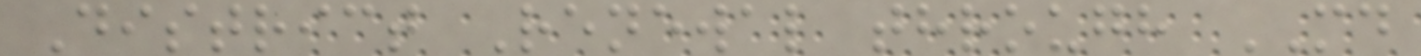District Renewal through MD
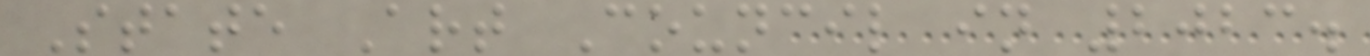State Art Council in 2023.
